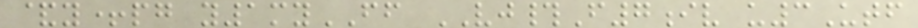&y+pg y1myFF VJ#F7iv u3Utf
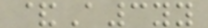&A3yy
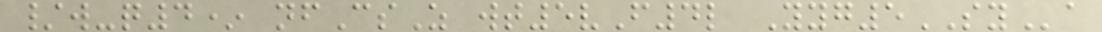/w-q4* nfCsZ wt5vF4l Yyg5SYa
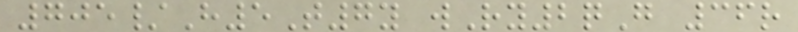705/H5T7y wRy2qG 36r
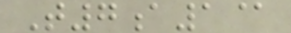T7a1@
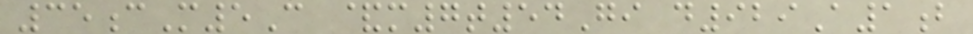35cM5C &m7t54Gi d929A1b
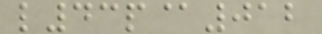l43p@012
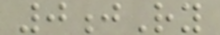0jRy
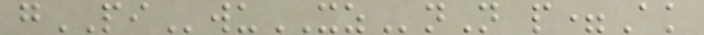gPIwuXZnN p=Ak
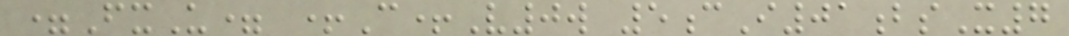=FxU= +C+V0w 5cI01bsX7
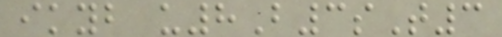ikyb u8B3sT3
